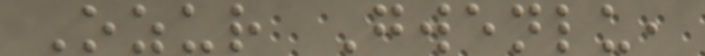Ozur Gwenlu,
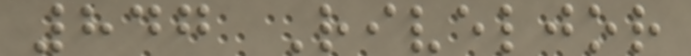847 Riveljor
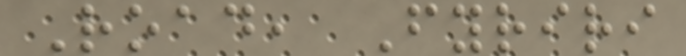Road, Fyriri
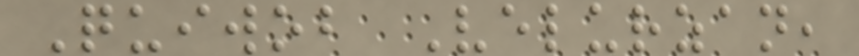Quiwob Velurzan,
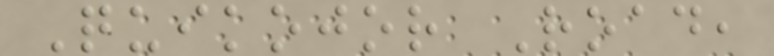Quikojor Road,
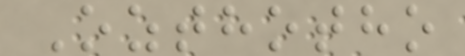Ozthotho
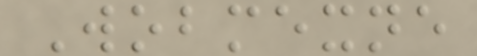Wobmexne
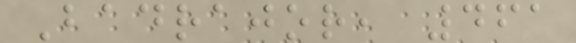Badrajor, 461
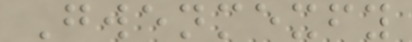Gwenmexfy
